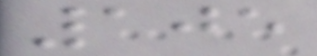105
